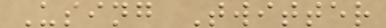Using Twitter
